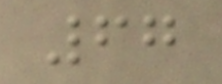67
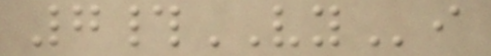7#VYi
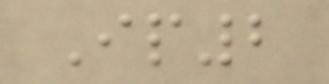Ip2
